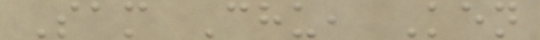Sam Chu, Ken
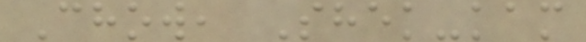Chow, Shek-kam
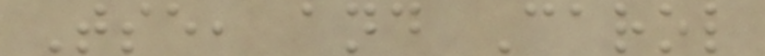Tse, and Carol
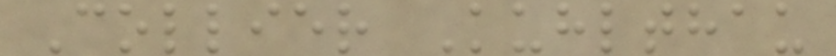Collier Kuhlthau
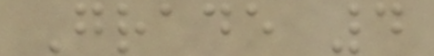Grade 4
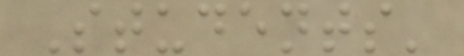Students'
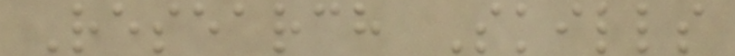Research Skills
